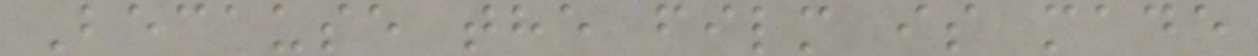Because the film is made
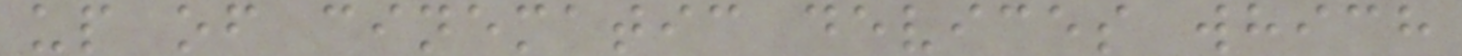up of cinematic devices which
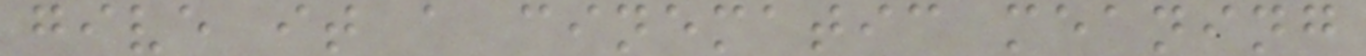give it a cinematic meaning
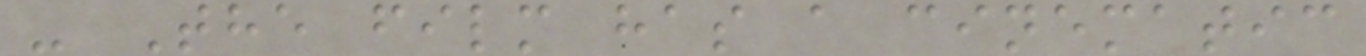- The film has a cinematic
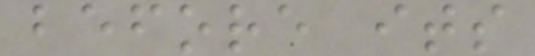before its
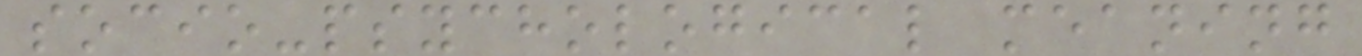socio-psychological meaning
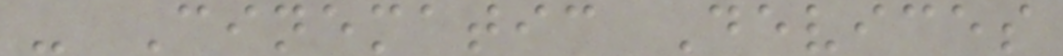- Cinematic Devices
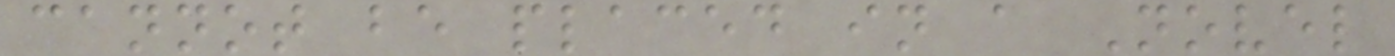cannot be placed in a Novel
